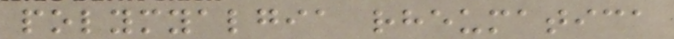polymyalgia rheumatica
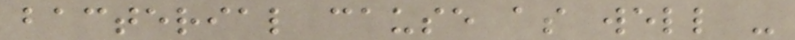bacterial cause as well -
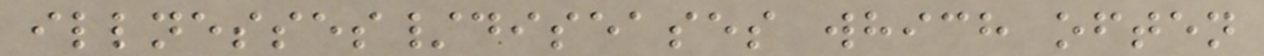illnesses/diseases which often
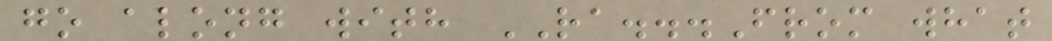go along with RA...From what
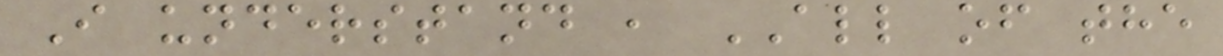I understand , ALL of the
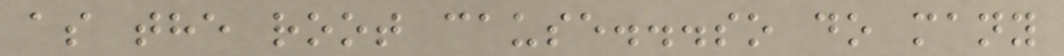as the root cause...so do many
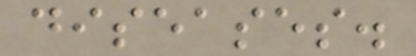diseases.
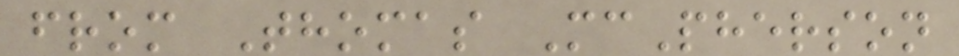from Thomas McPherson
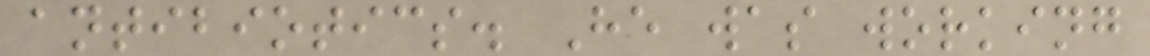antibiotics. He was working
